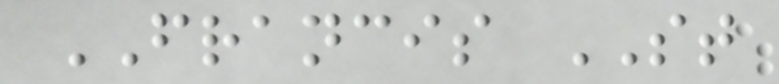FRANCIS ST
